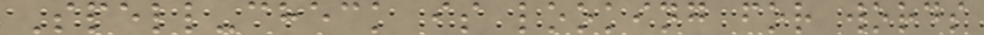Spell-check is looking for words
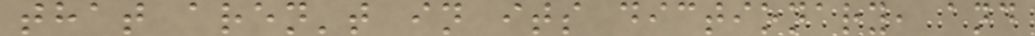that aren't in its dictionary, and
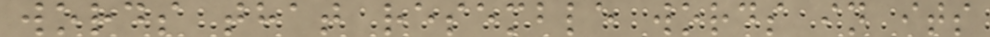words that resemble words in its
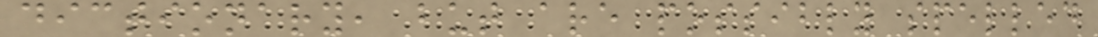dictionary, but are possibly spelled
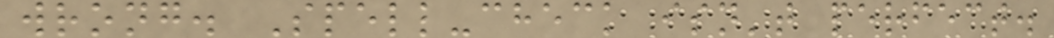wrong. Spell-check isn't perfect.
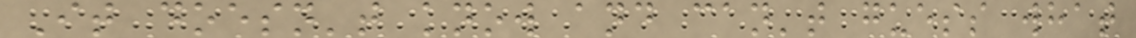It doesn't know and can't guess what
